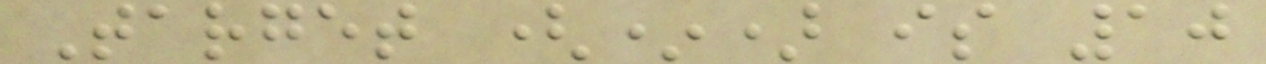Target (*) is 10
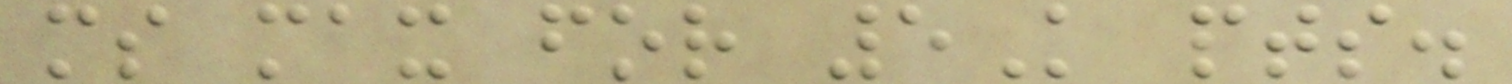ms max for 5K pts.
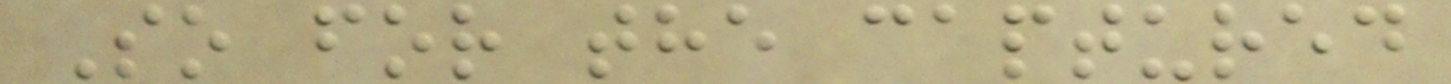So for the captured
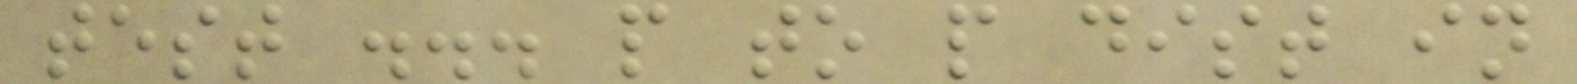test ... p to p dist in
